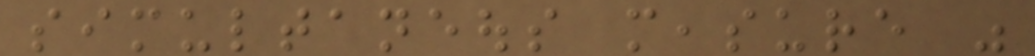simultaneous measure was
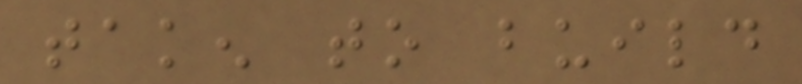taken to build
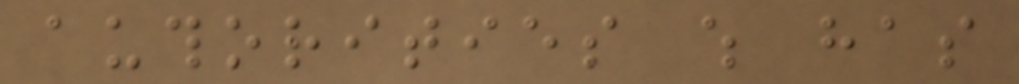authorities which has
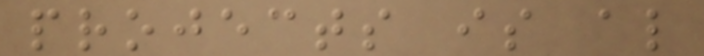projects is also
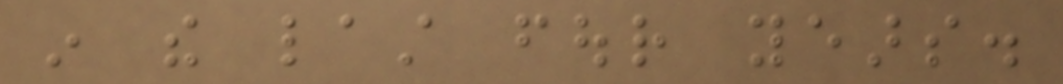in the last four years.
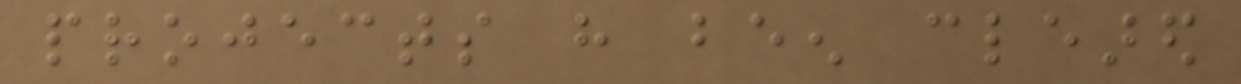projects have been cleared
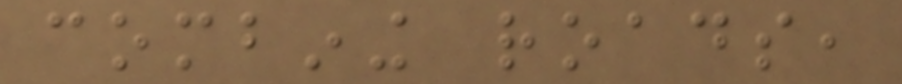combining roads,
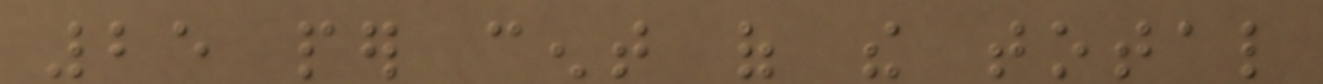25 per cent of the total
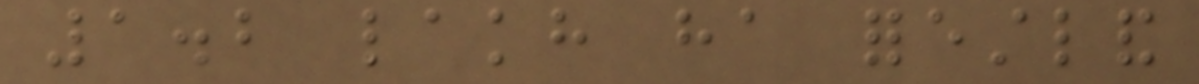1.2 lakh ha forestland
